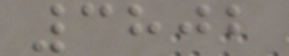3802
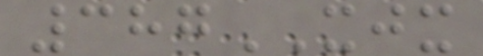387XJX
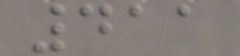411
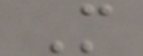M
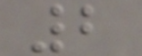2
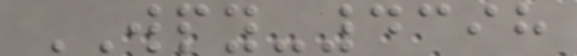WPY-4398
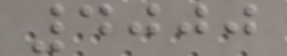4000
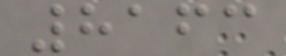8163
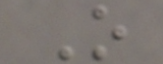O
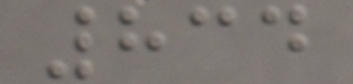834
